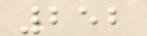252
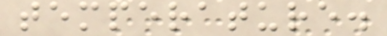temperature.
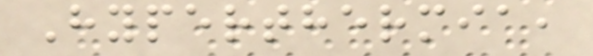Hyperthermia,
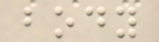body
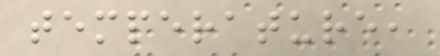temperature,
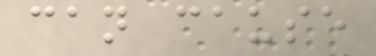can cause
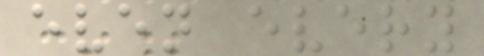even every
